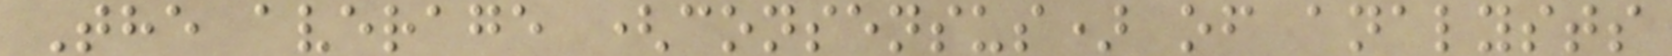The average (consensus) of analysts
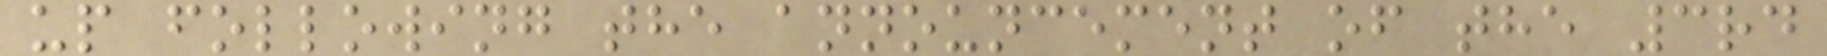up following the announcement of the 3rd
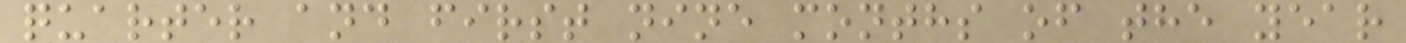quarter and first nine months of the year
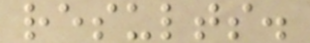results.
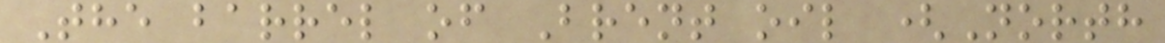The barrel of Brent oil (North
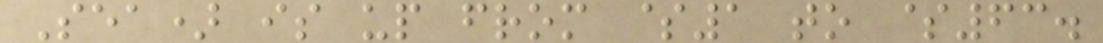Sea) is up from $1 to $63.
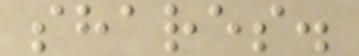shares.
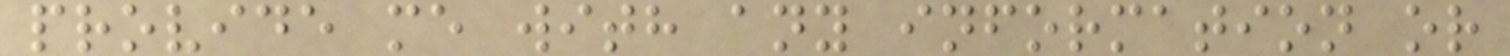provide me with any information or
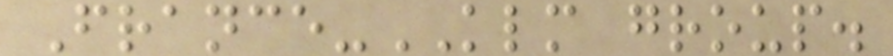France-KLM group.
